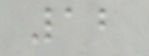12
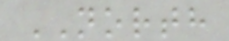NORTH
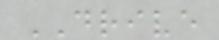DRIVE
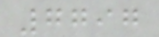7797
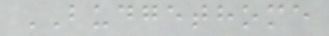BUDGETHOME
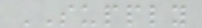SUPPLY
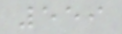559
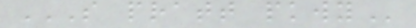S PRATT PKWY
